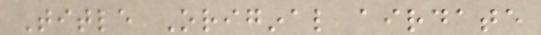Title Original airdate
